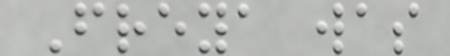Freya was
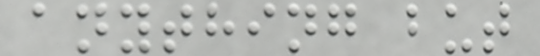anything but
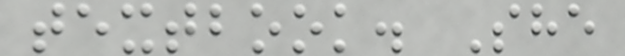textbook. She
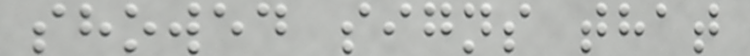showed signs that
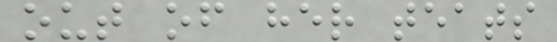out of her teats
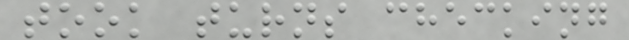took turns checking
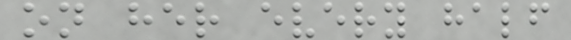on her every half
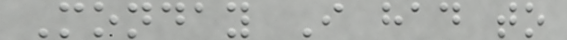Monday I had to
